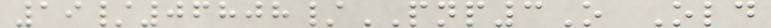19/06808/PNP3O Old
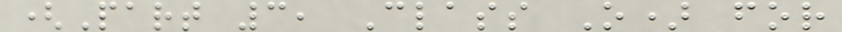(Part 3, Class O) for
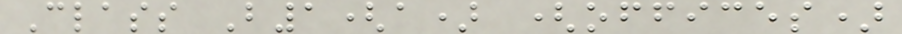Class B1(a) (offices)
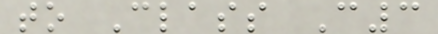to Class C3
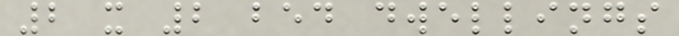2 x 2 bed dwellings
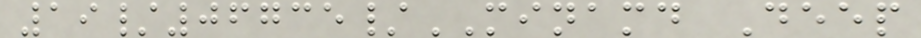19/06735/MINAMD Deep
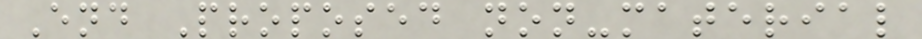End Proposed non-material
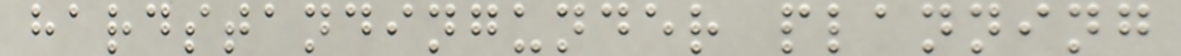hardstandingunder planning
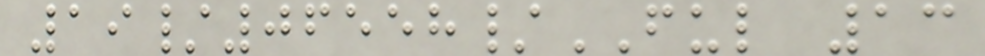19/06558/FUL 13
